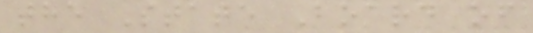the State Board of
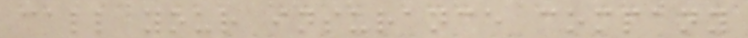call your insurance company
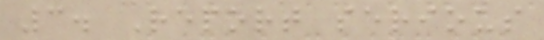3. Report serious
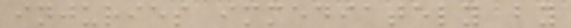injuries immediately by
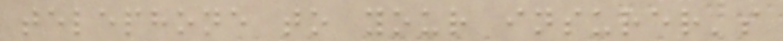telephone to your insurer's
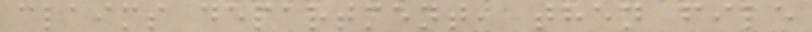claims department, then file
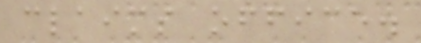claims office.
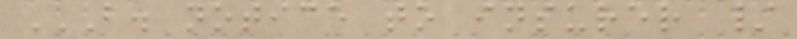B. NOTICE TO INSURER /
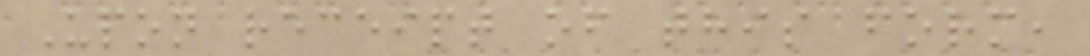Upon receipt of this form,
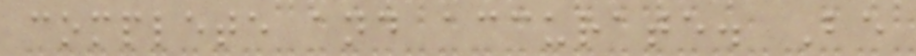complete and accurate. Be
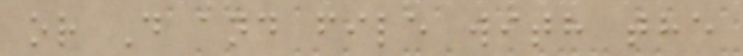or D and file with the
